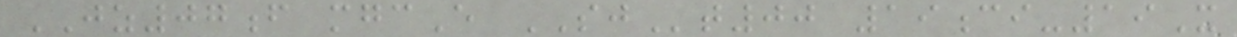JZ07f mgcE SJt00 19ci-19X
